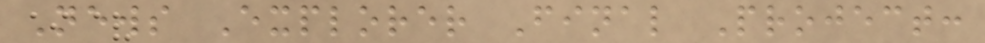News Explorer Final Project:
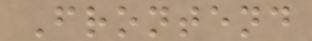Frontend
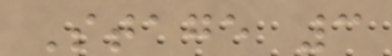Stage 3
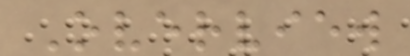Overview
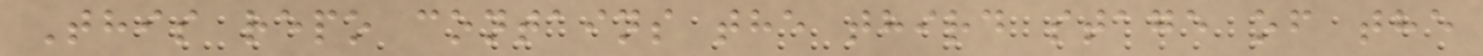This repo contains the third stage of the
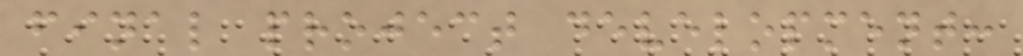final project development:
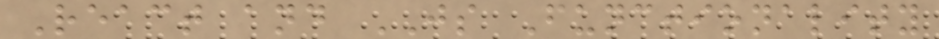React and JS Functionality
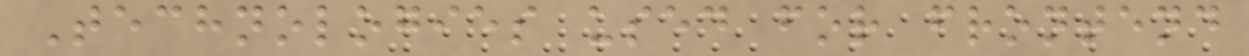Technologies used for frontend
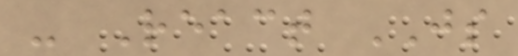- React JS
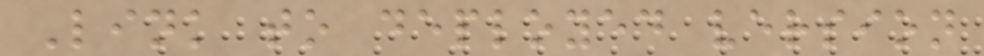Link to deployed version
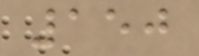150
